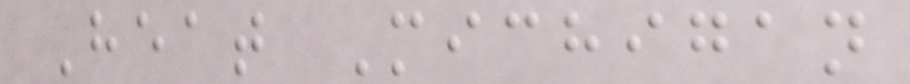Heat Michigan
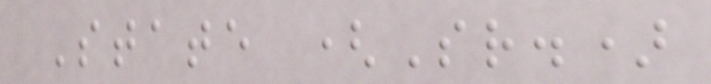State (Sr.)
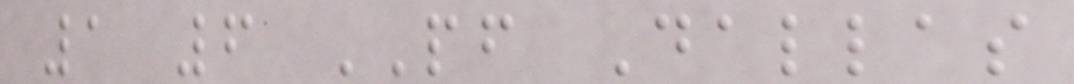1 6 PF Dallas
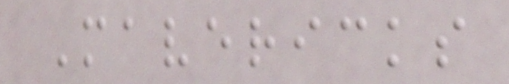Mavericks
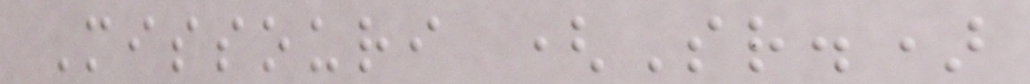Missouri (Sr.)
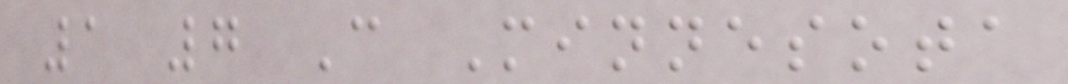1 7 C Minnesota
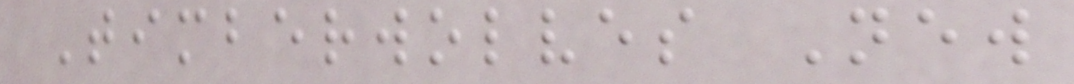Timberwolves New
